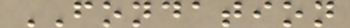FONDATION
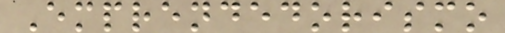Emprendedorismo
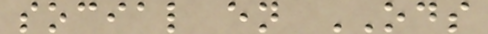social en ODS
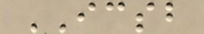ICSB
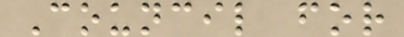Council for
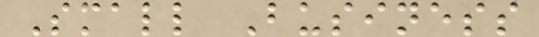Small Business
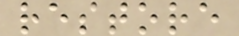restore
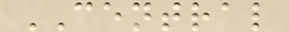CENTRAL
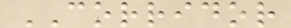CORRIDOR
